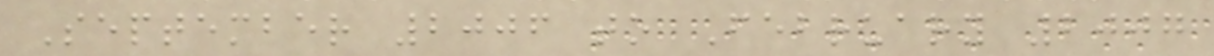September 2006 to February 2007
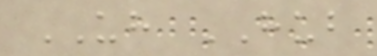UH HUB
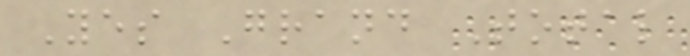Yes Grand Total
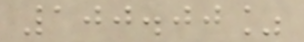100.00%
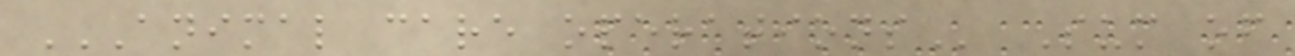ANIMAL CARE OPERATIONS Sum of
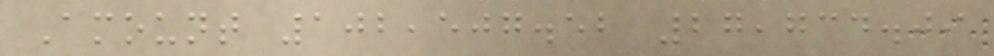Amount 102,507.52 27,734.09
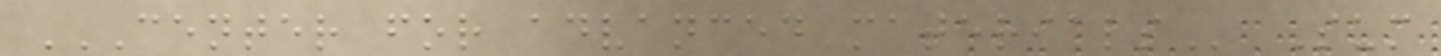CENTER FOR ADVANCED MATERIALS Sum
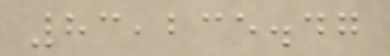83,235.47
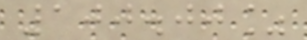100.00%
